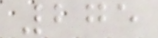275
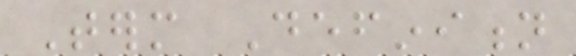Term Definition
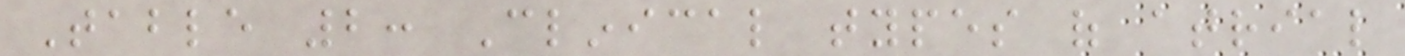Table 2: Clinical types of atrial
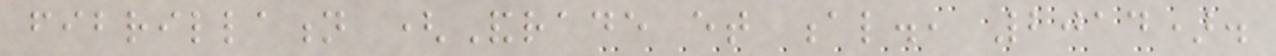fibrillation (Andrade et al., 2014).
